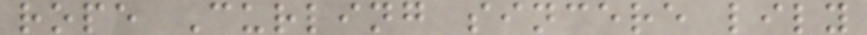rope Curling sincere lily
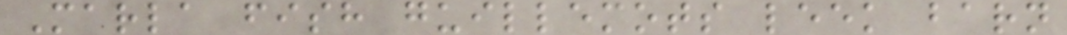Marla fish guillemots leek barn
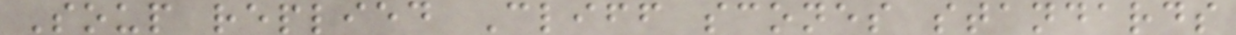Soup replied Cliff scones standards
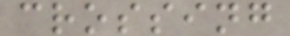crossing
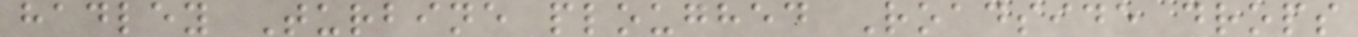hadley Turbine ploughed Roadside drops
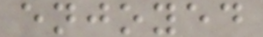enjoyed
